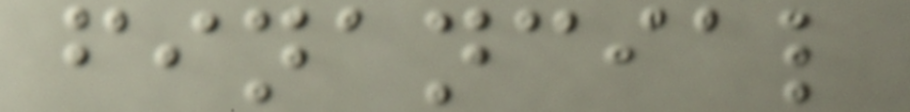financial
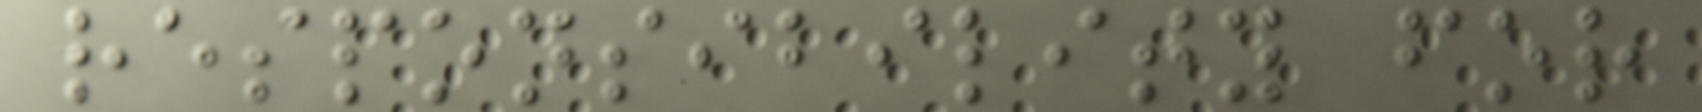responsibility for
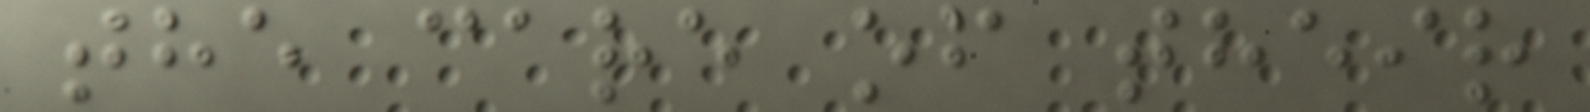the care of their
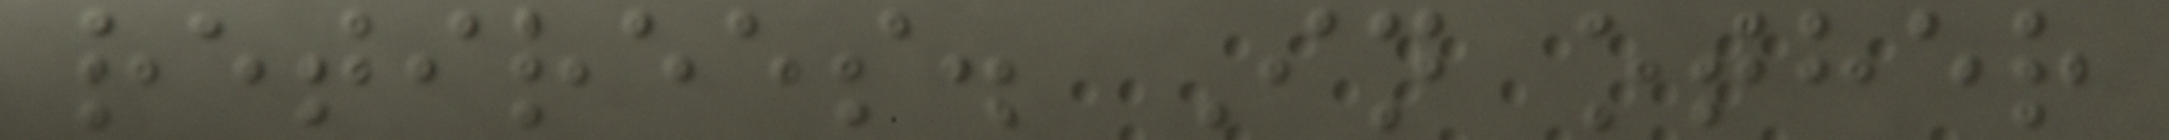retirees. In other
